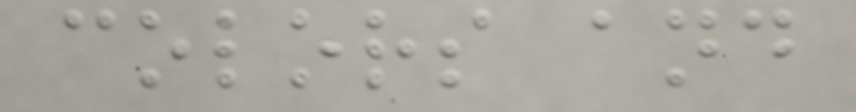colors and
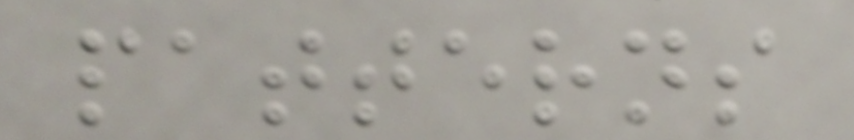patterns
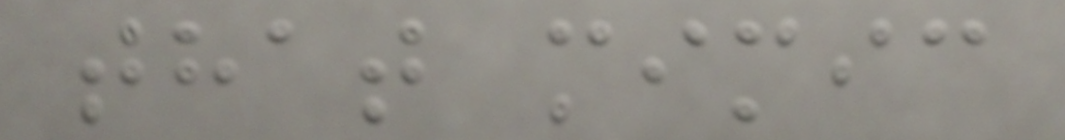that mimic
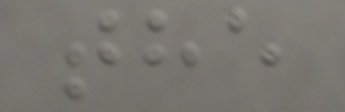the
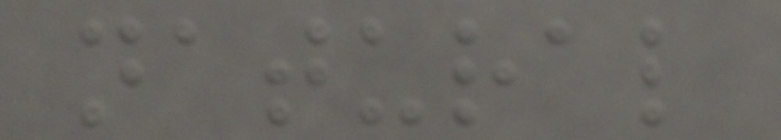natural
